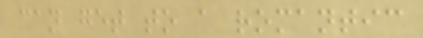can get to a romantic
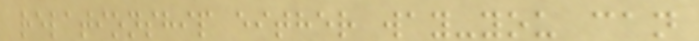relationship either way-you can
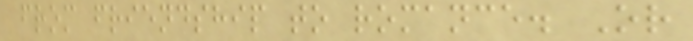from friendship to romance. Or
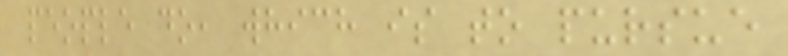people do, which is to pursue
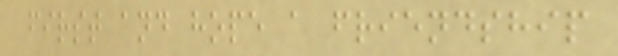first and hope a friendship
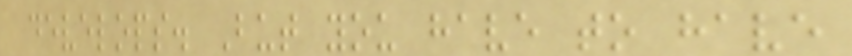develops. But you have to have
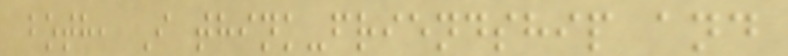both, I think-friendship and
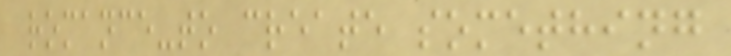romance-to create something
